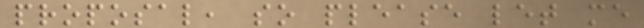proposal, so please let me
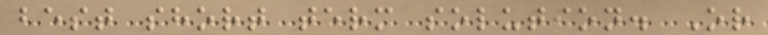best short term solution. Or
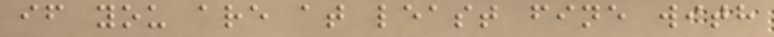if you are at least fine with
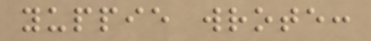yuppie wrote:
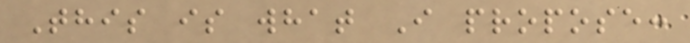This is what I propose:
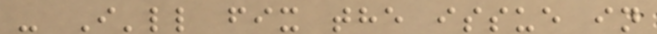- I'll fix the issue in
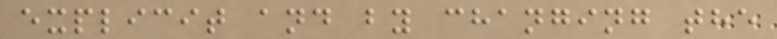explicit and by changing the
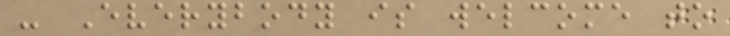- Everybody is welcome to
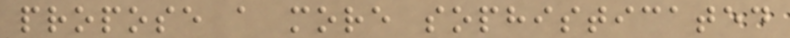propose a more sophisticated
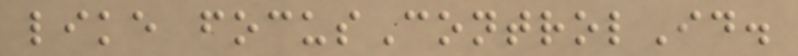like focusControlId.
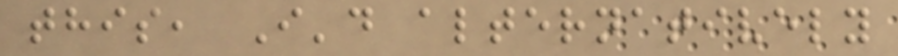this, I'd alternatively
